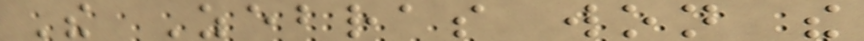The Zebras won the
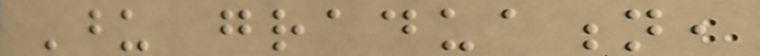Upon graduation,
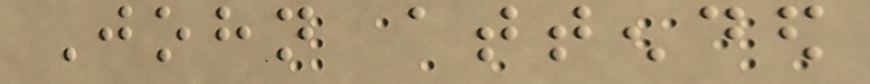John attended
